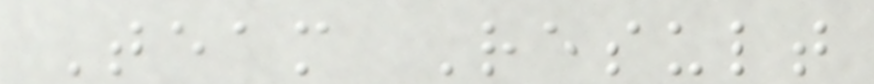Team Result
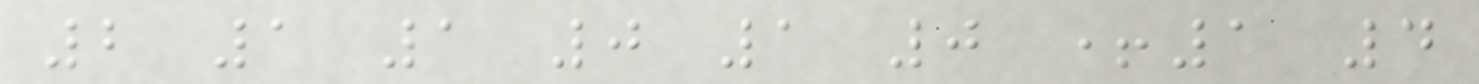2 1 1 0 1 0 +1 4
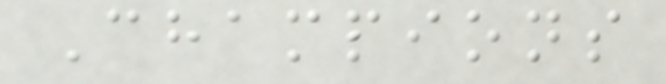Champions
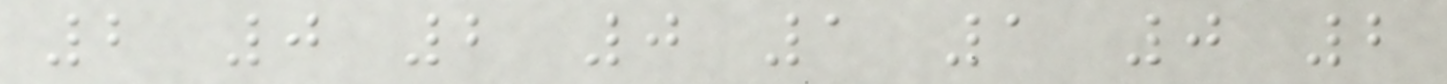2 0 2 0 1 1 0 2
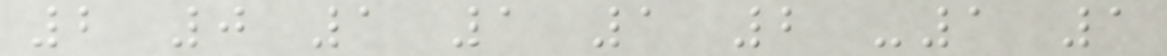2 0 1 1 1 2 -1 1
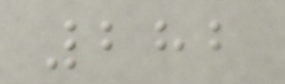282
